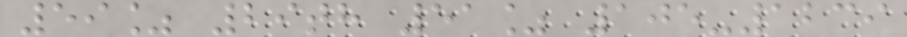59% 29th 51% 105-1239
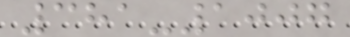381-1007
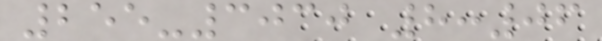255-3030 8:06
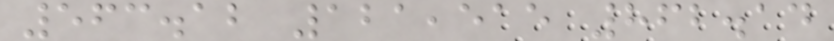563.12 121,515 862.14
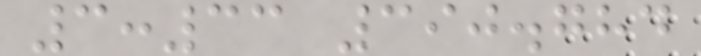3:33 390.784
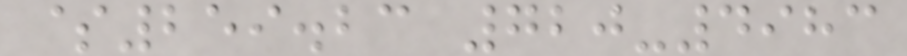$259.23 720-4983
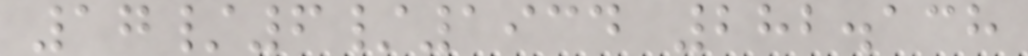17/6/1934 282.138
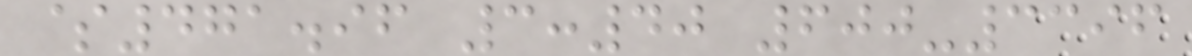$471.96 3:40 600-3396
